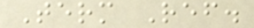Term Ref.
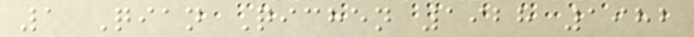1 Qian Qichen 1928 1982
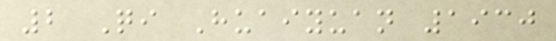2 Qi Huaiyuan 1930
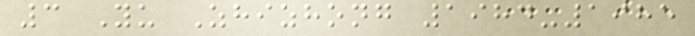3 Yu Zhizhong 1984-1985
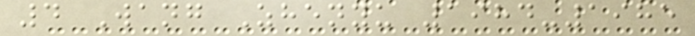4 Wang Zhenyu 1984-1985
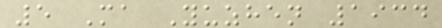5 Ma Yuzhen 1934
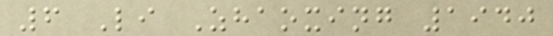6 Li Zhaoxing 1940
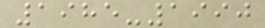1985-1990
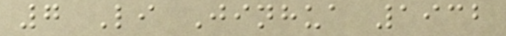7 Li Jinhua 1932
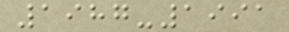1987-1991
